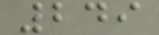249
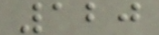120
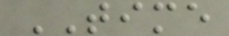TIME
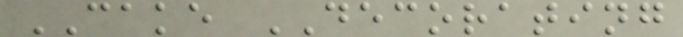CAKE DECORATING
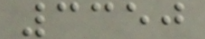3350
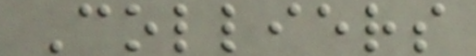Colliers
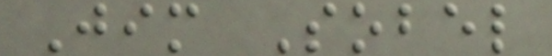Jim Sobel
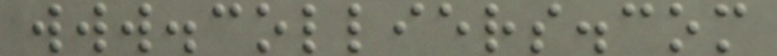www.colliers.com
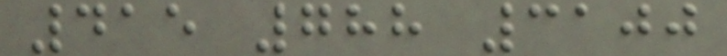415 788 3100
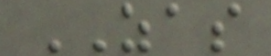ZAS
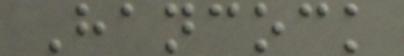Hancock
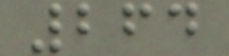264
